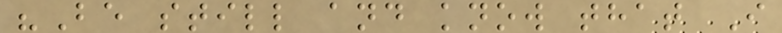"Be still and know that I
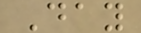Day
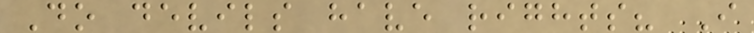Do devils have rights? I
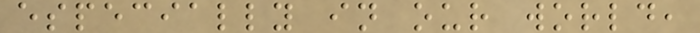especially in our world,
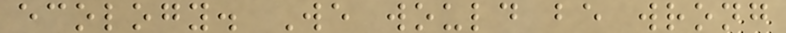ecology. We would be wrong
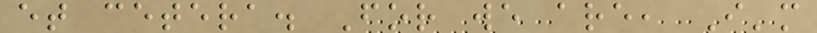et cetera. For we are, I'm
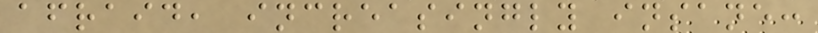afraid, increasingly insane:
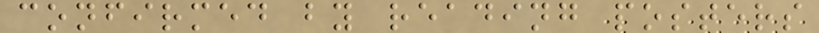confirmed by reading posters
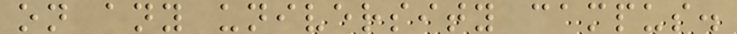on any university campus.
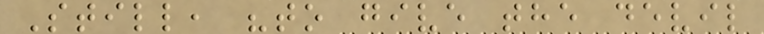Still, "to give the devil
